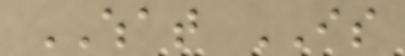WHAT IS
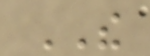THE
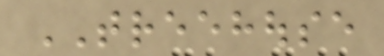TREEHOUSE
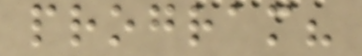program?
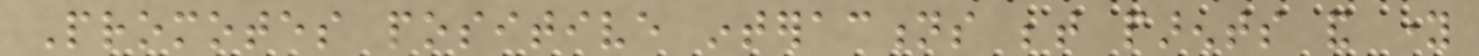Promotes positive interactions between parents and young
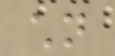children
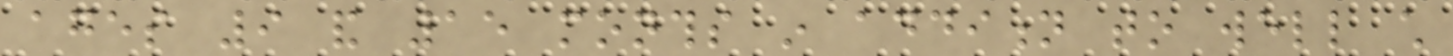ages 9 and 15 months in addition to well child
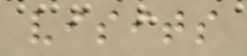visits
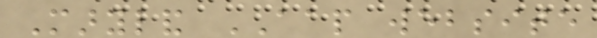Maryland AAP website
